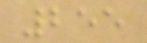255
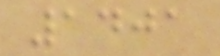1401
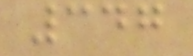347
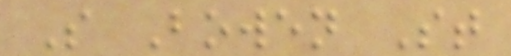S Bowen St
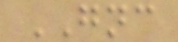GNC
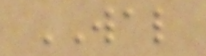WAL
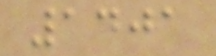1401
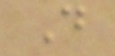D
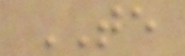TE
